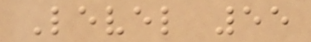Level 55
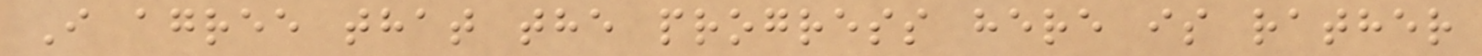I agree that the progress here is rather
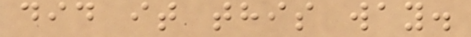did it this way.
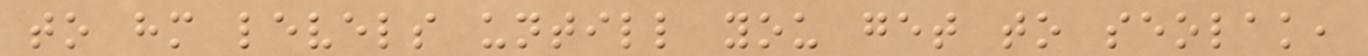to hm levels untill you get to seolak,
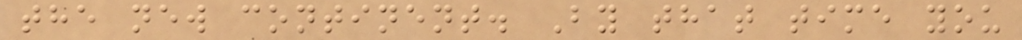the new continent. By that time you
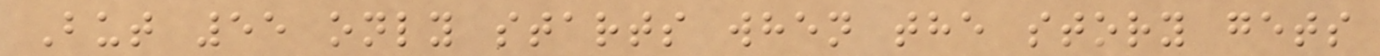But 55 only starts when the story gets
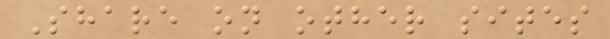Share on other sites
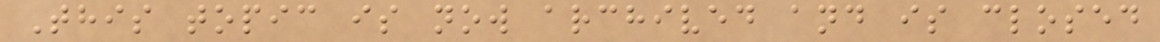This topic is now archived and is closed
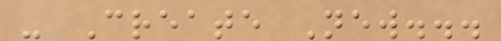- Create New...
